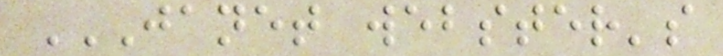JANET WEBSTER'S
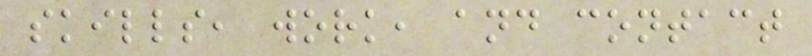skills, work, and contact
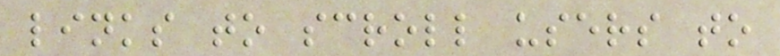links to scroll users to
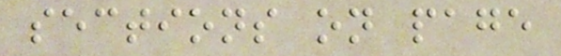sections on page
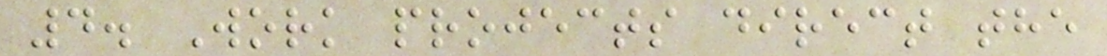4. Work projects direct the
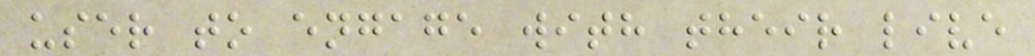user to engage with their live
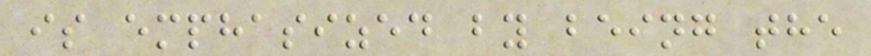is emphasized by being the
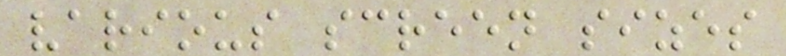various screen sizes
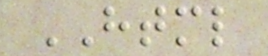HTML
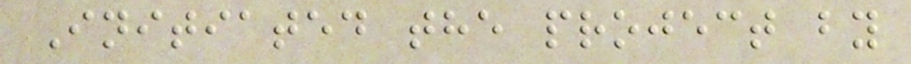Initiated the project by
